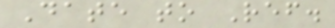Date to Ref.
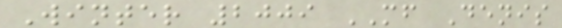Winter 2009 MF Denis
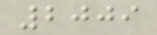2009
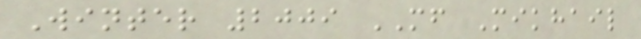Winter 2009 MF Mikhail
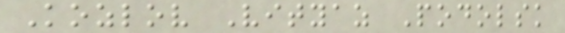Kozlov Vityaz Podolsk
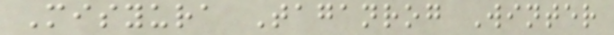Misyura Taganrog Winter
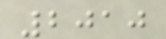2010
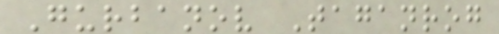Gurbanov Taganrog
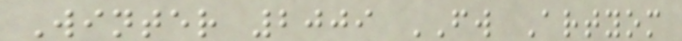Winter 2009 FW Artyom
